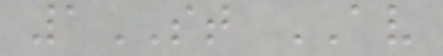1ST AV
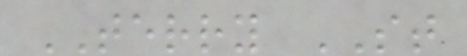TERRY ST
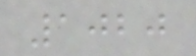1020
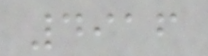4916
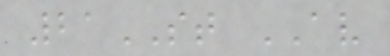21ST AV
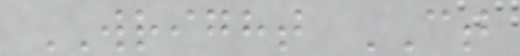WRIGHT CT
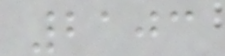2103
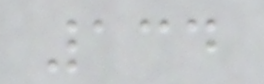134
